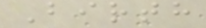Birth
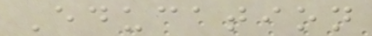Education
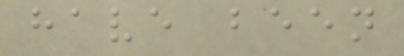have been
